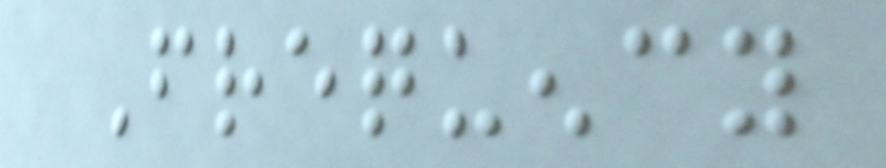Frequency
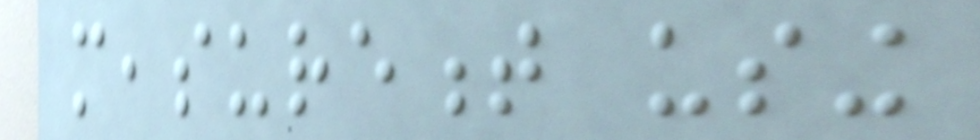measurement using
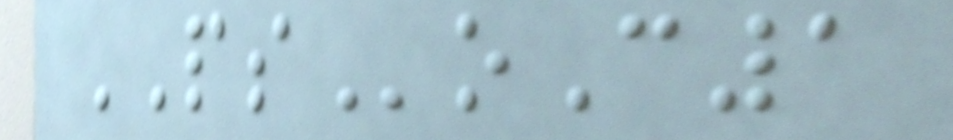PSoC1
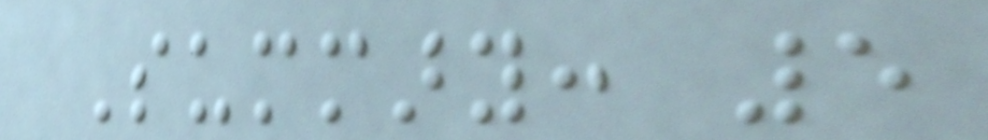Summary: 5
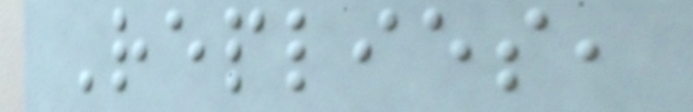Replies,
